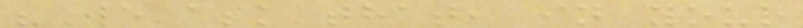"We ask that, in your
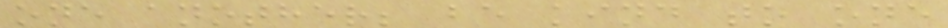one another; be kind to one
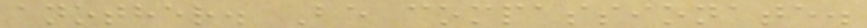another. Be compassionate.
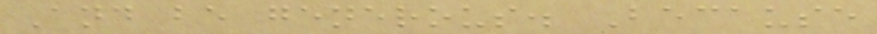And be generous. Because
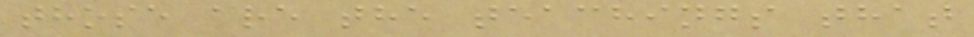those are the teachings that
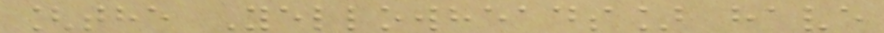[the Yellowheads] have
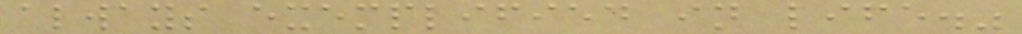always exemplified in life."
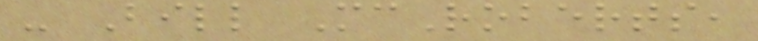- Bill McRoberts,
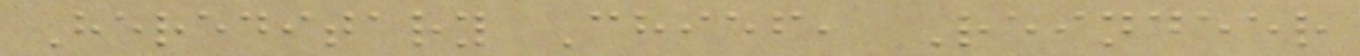Hereditary Chief, Reindeer
